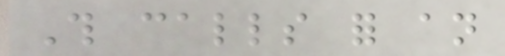This calls for an
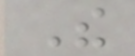The
